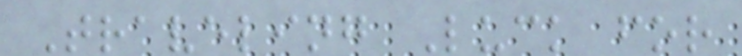Traveling Luck for
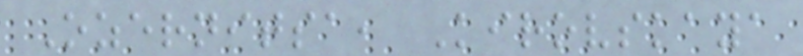Ozernitsa, Kirovskaya
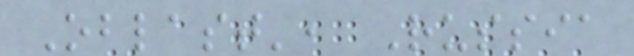Oblast', Russia
